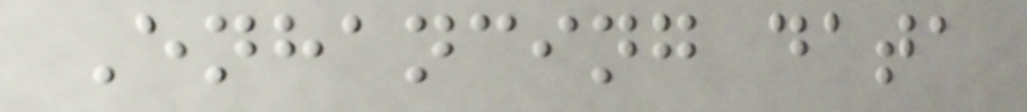Enhancing data
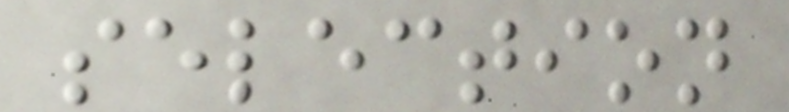selection
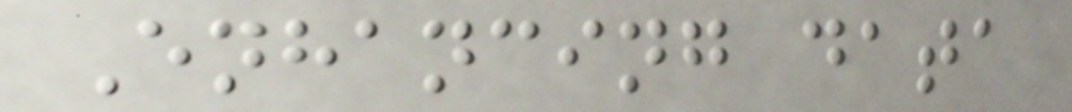Enhancing data
